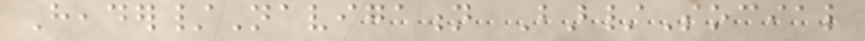Header/Navigation Bar/Social
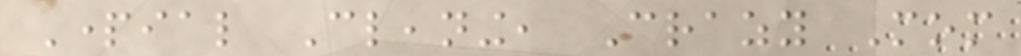Partial Cleaning, Crazy Mom
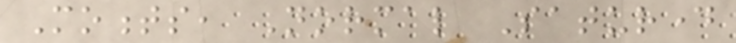Moments, Normal Saturday
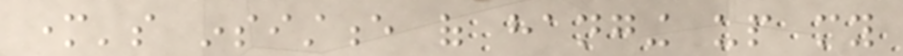mother's insistence of hanging up my
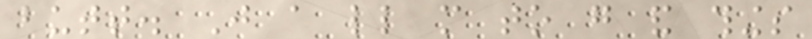butt. Just a little more to go and things
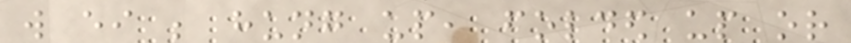will either be hung up, folded up or
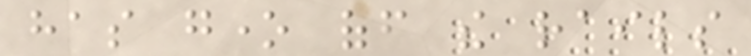has gone off the rails
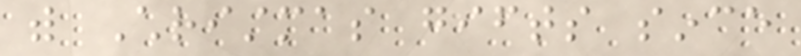with Christmas gifts since
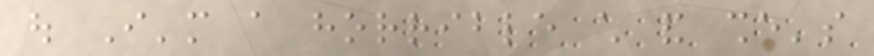out I'm a horrible child and she's
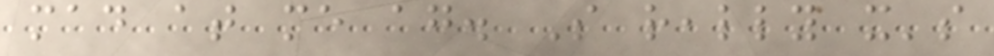mad at me again. So really it's
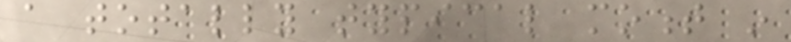a totally typical moment in
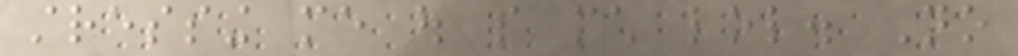stressing me out so much lol. No
